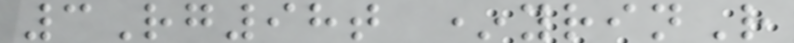3Rg98t *yrinR
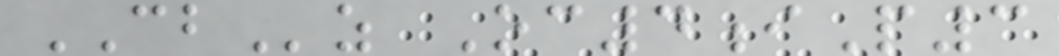CBz Oc4iP3
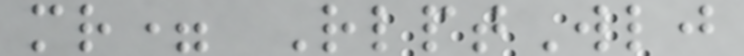mr= RlptWlj
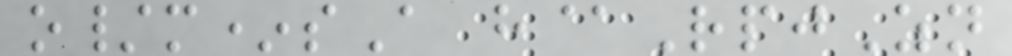o/m*sA h@RpjZn
